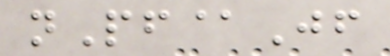nPf@Jf
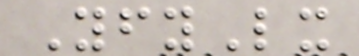YfyLx
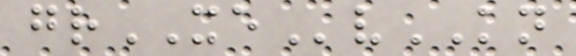grXEvKN
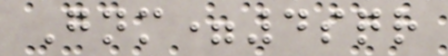Gnm=4sqr
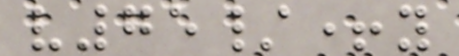v75/+y
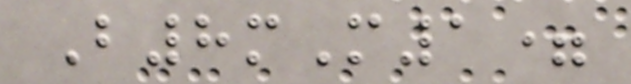B8mM1=
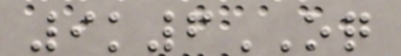9k6OQ
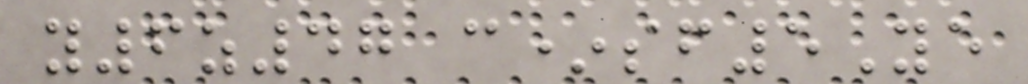y6z47 c*sf5Ye
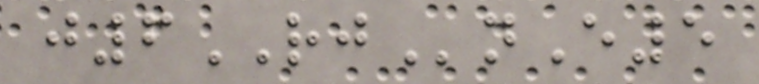j6RJnE5
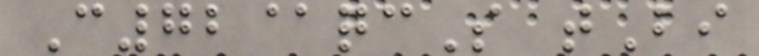C72@qcS tBi
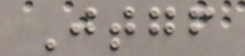Jtgf
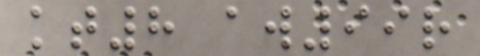kt8 aw99r
